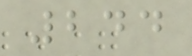244
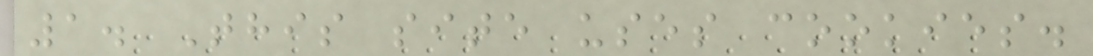1. This site uses cookies.
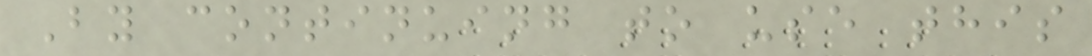By continuing to use this
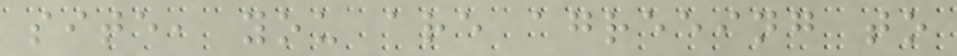site, you are agreeing to
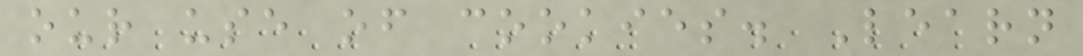our use of cookies. Learn
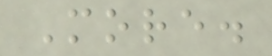More.
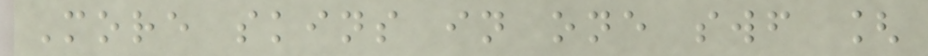More skins in one swf [
